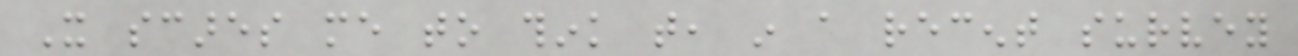It scares me to think that, in a recent survey
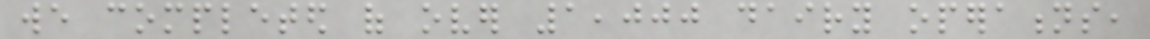we completed of over 1,000 dairy operations,
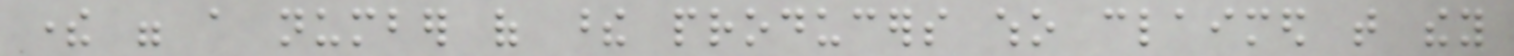there were a number of these producers who claimed that they
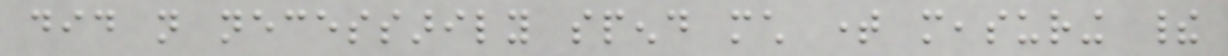did not necessarily spend much time measuring their
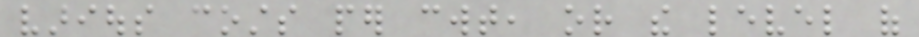various costs per cwt, or the level of
